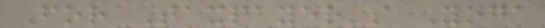For Taxpayer's Yoga
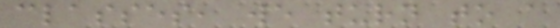classes, we turn to a
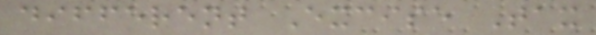different Excise Tax
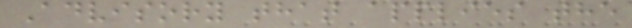Advisory that applies the
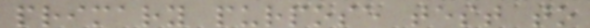primary purpose test to
